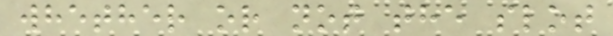whether or not the slot
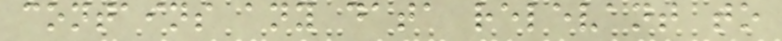contains any data relevant to
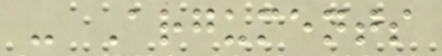- Arguments
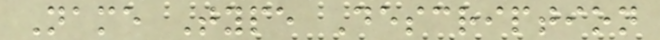Name Type Description
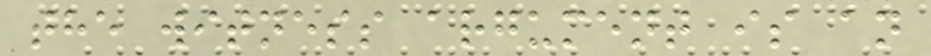the witness argument is an
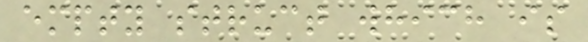empty struct which is
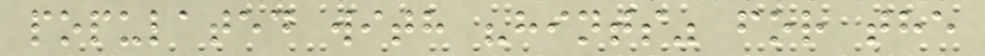populated with "hints" for the
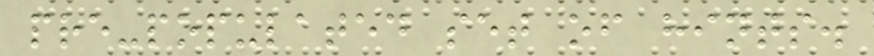pre-populated set of hints.
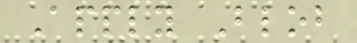Apply Blob
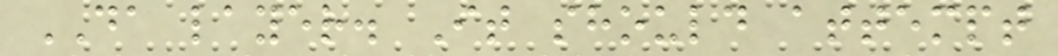DA layer. It should attempt
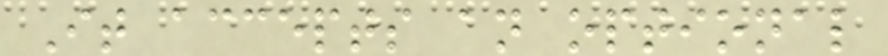It accepts an optional
